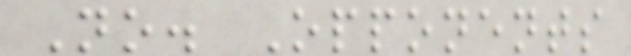No. Opponents
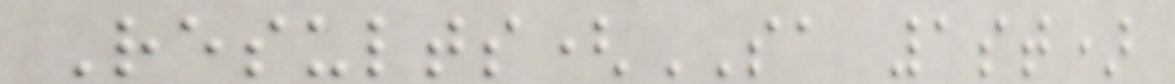Results(SA 1st)
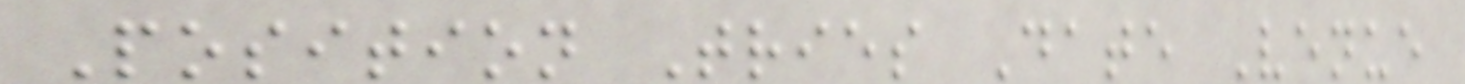Position Tries Date Venue
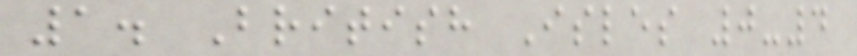1. British Isles 0-4
